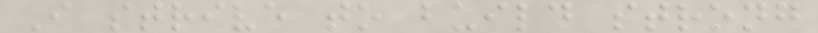I strive to build strong
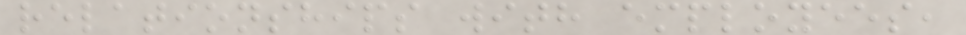relationships with employees,
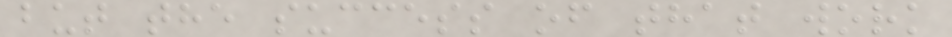but the success of that work
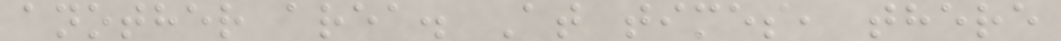another area. At times, there
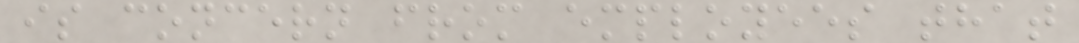is concern from employees that
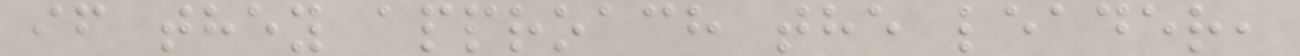if they approach the leader,
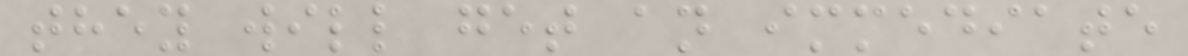they will get an immediate
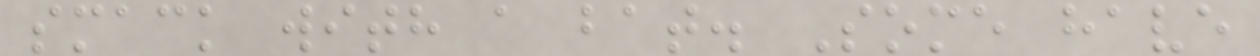smack with a bat. Some have
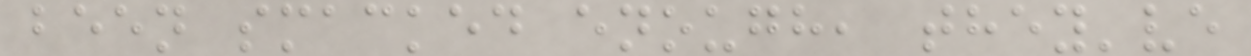been smacked enough, they've
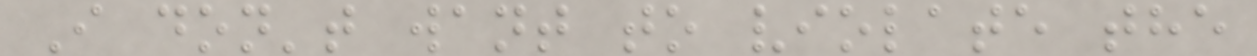I don't want to violate the
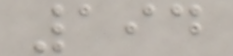194
